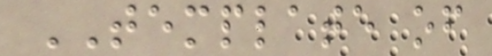TEMPLATE of
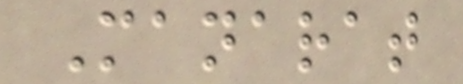Manarat
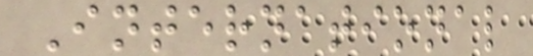International
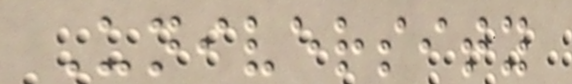University
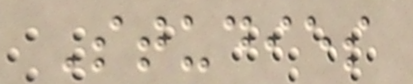Studies
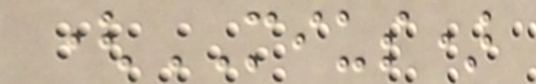(MIUS)
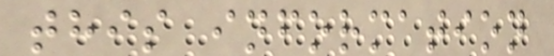this information
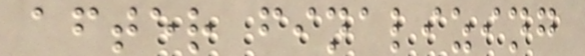after finalizing
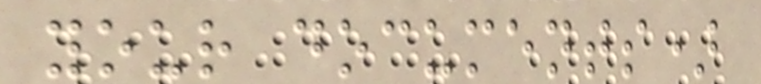your documents)
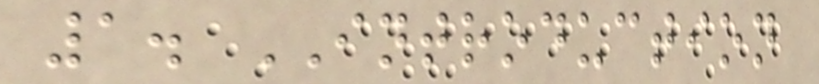1. INTRODUCTION
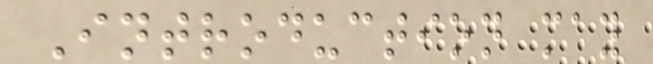Introduction may
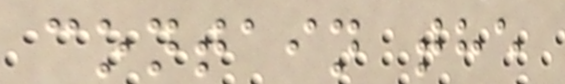contain the
